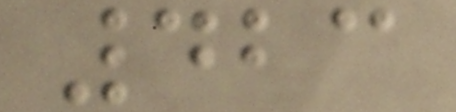423
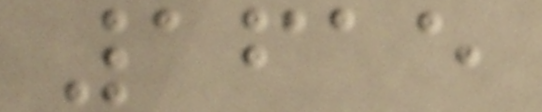1615
